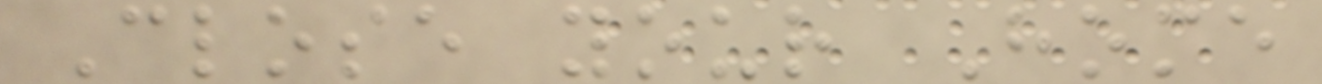Close your Home
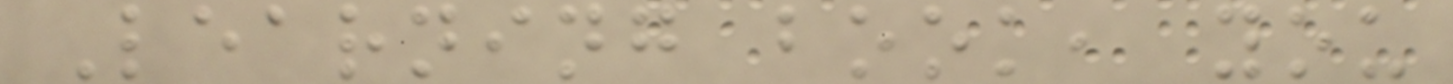Learning book, you
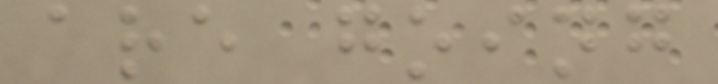are going
